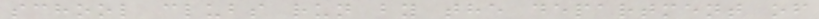school clubs run by the department of
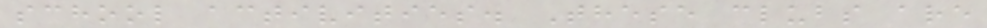school activities. These clubs are
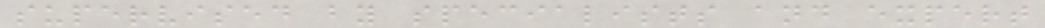supervised by specialists and expert
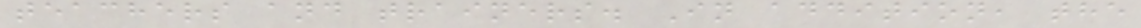teachers and trainers. In addition, the
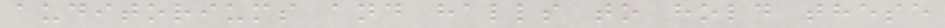auditoriums and halls to hold these
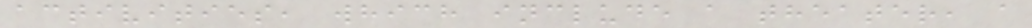activities, which include a theater, a
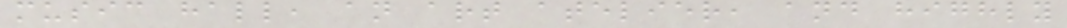music hall, an art atelier, and highly
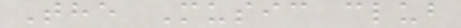The Music club
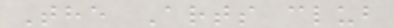The Arts club
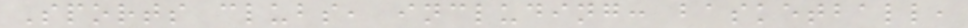Sports clubs, including: basketball,
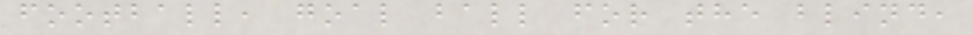football, goal ball for the blind,
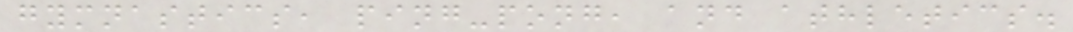gymnastics, ping-pong, and athletics.
